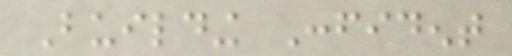Building Confident
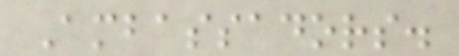Ambassadors.
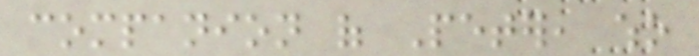companion of Peter, who
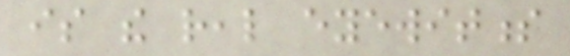is the real eyewitness
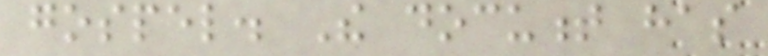gospel. The document has
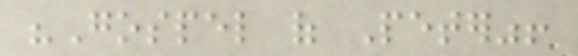"Gospel of Peter"!
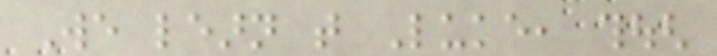We learn that Luke, though
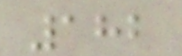182
